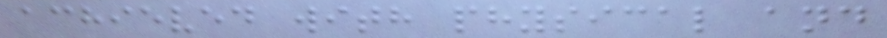achieved with physical and
